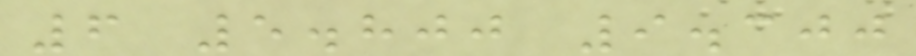6 5.800 9.300
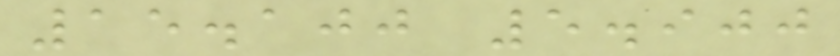15.100 5.900
